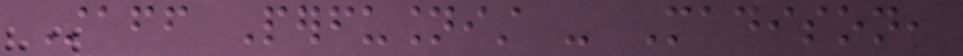Staff Perfusionist - Madison,
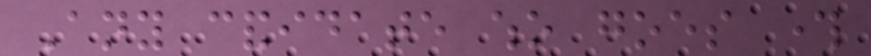Any candidate who goes through
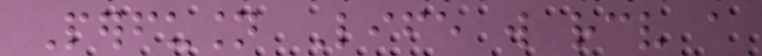Perfusion Life will receive a
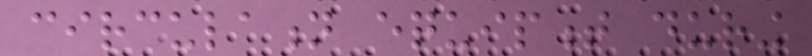circulation equipment during
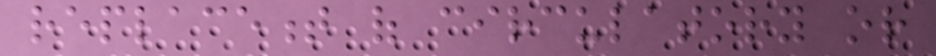replacement of circulatory or
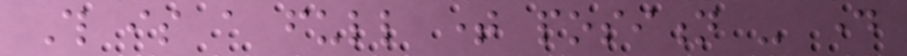This is a full time position - day
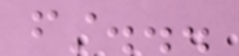first...
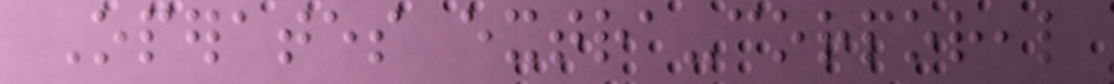Operates extra-corporeal
